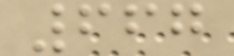667
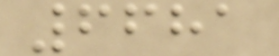6681
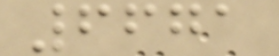6671
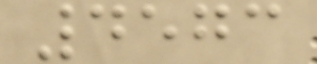4573
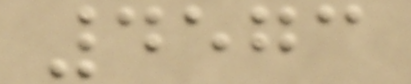4573
